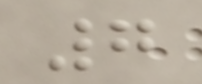7
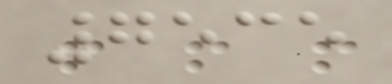7535
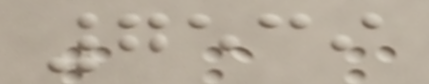7539
